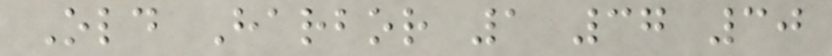Old Harbor 1 37 30
